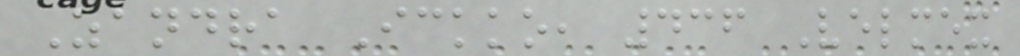Zandra Ickko, 436 Velmex
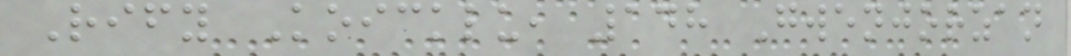Rify Koicklu, 148 Gwenjorzan
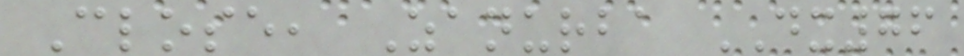Close, Zanurba DX76
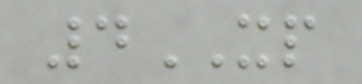4XP
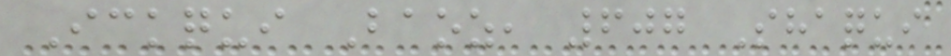Ickqui Baoz, 607 Shaqui
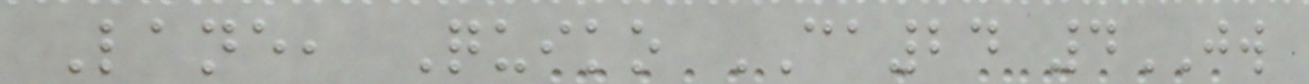Lane, Quiko CA24 4JW
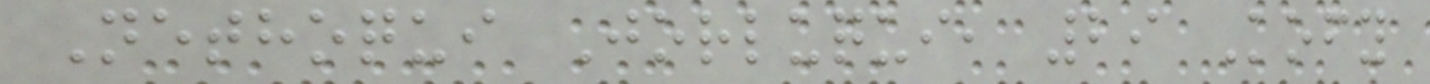Nethoqui Jorluqui, 29 Kofy
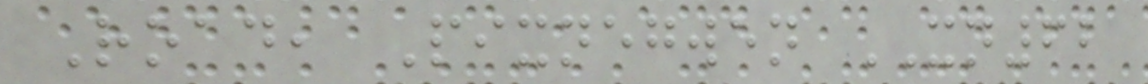Road, Pixnegwen XN62
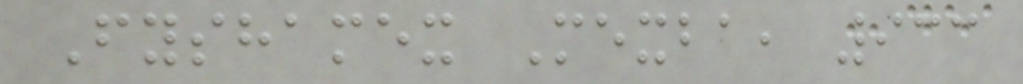Fyshamex Mexba, 933
